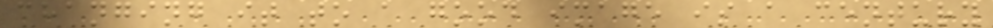changing it to a good image is a century
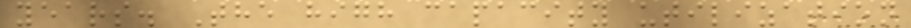years. The high capacity utilization
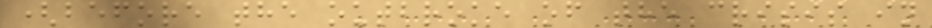(before the outbroke of the crisis in
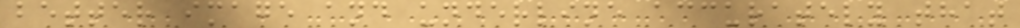better image and underline accurately that
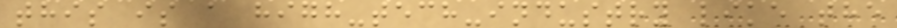this is a high-tech-industry like the
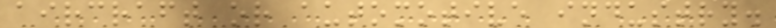aircraft or automotive industry.
